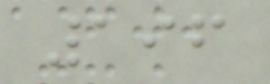196
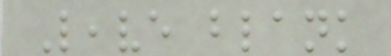Leave blank
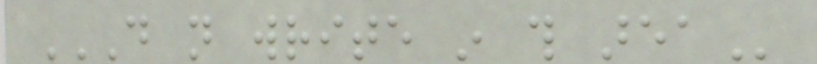DO NOT WRITE IN THIS AREA
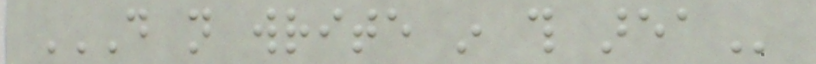DO NOT WRITE IN THIS AREA
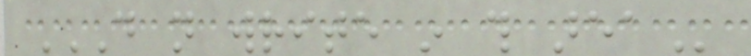DO NOT WRITE IN THIS AREA
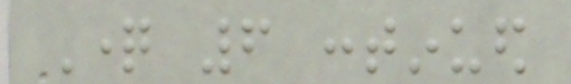Question 6 continued
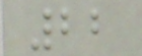22
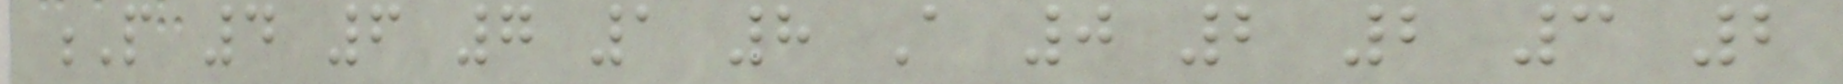P 4 6 7 1 8 A 0 2 2 3 2
